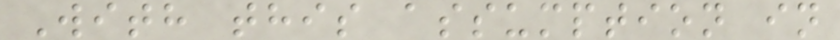With this assumption in
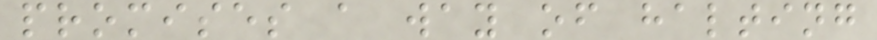promises a way of halting
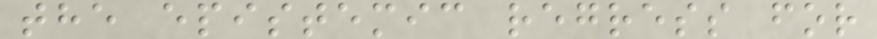the epistemic regress for
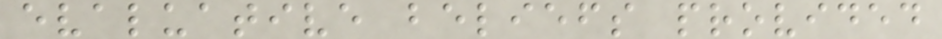evaluative beliefs provided
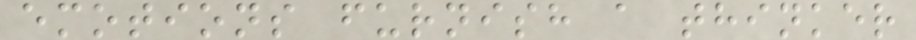emotions furnish a thinker
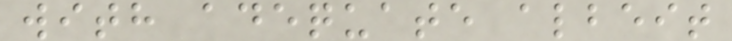with adequate albeit
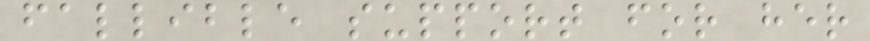fallible support for her
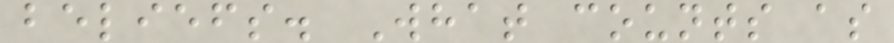beliefs. What counts as
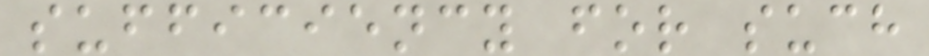sufficiency for such
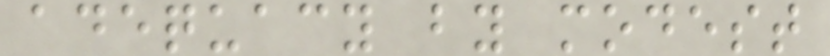adequacy by modest
